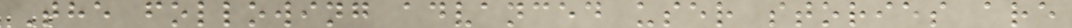The following advanced user stories are
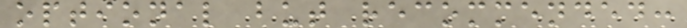optional but recommended:
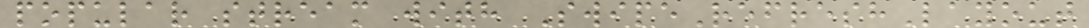popular stream with SwipeRefreshLayout
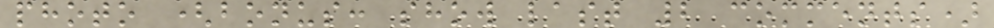photo (bonus: show last 2 comments)
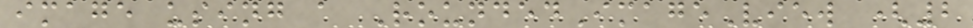image using a RoundedImageView (2
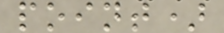point)
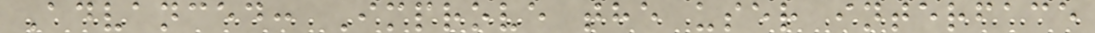Advanced: Improve the user interface
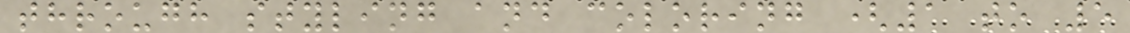through styling and coloring (1 to 5
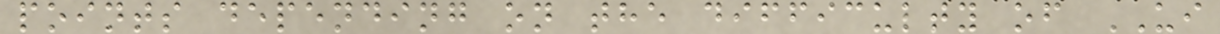points depending on the difficulty of UI
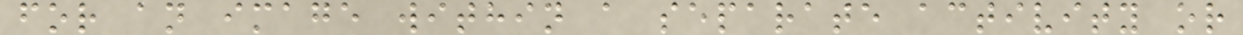for an image within a separate activity or
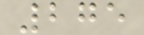275
